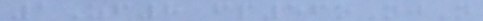1Zf8 fp56oNjN
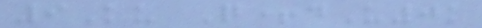9Ku Q+dU0k
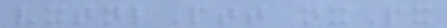vxtnlPtt nxPx
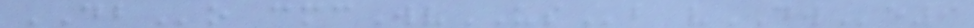DBo cmcWvUSb vDWe9
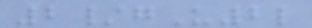2/gU2l
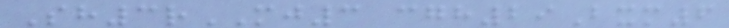Sh3rMJ3 cgh29Bxm6
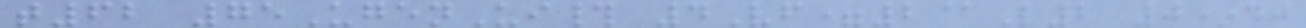t62 75UgenUi# 4Vf=2@L2 0*dj
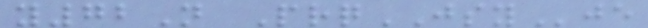y72N PrqJSYje
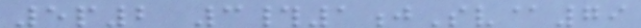5p2 3#1jSv@79
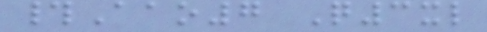#Aao7 Q3xl
